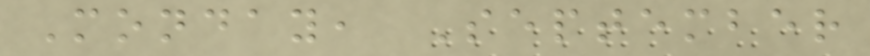Monday, September
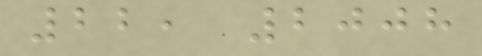22, 2008
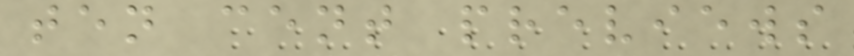ten cent previews
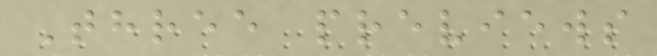Three previews
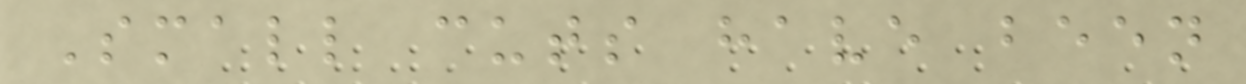Small cuts have been
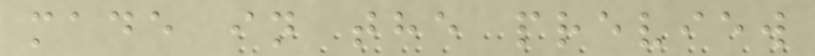made in the preview
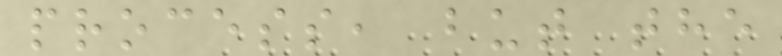process, but the
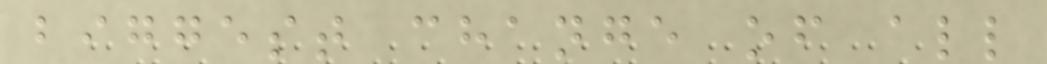biggest change of all
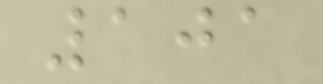101
